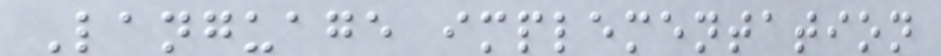Language implementation
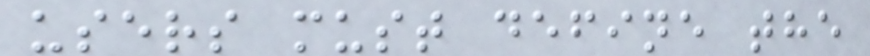users must define the
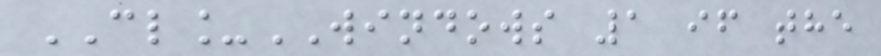CL_WINDOWS 1 if the
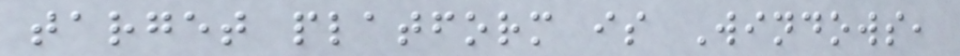target platform is Windows,
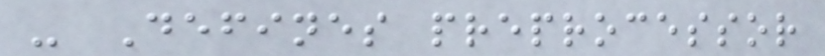- Defines preprocessor
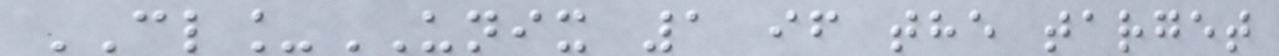CL_UNIX 1 if the target
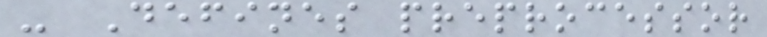- Defines preprocessor
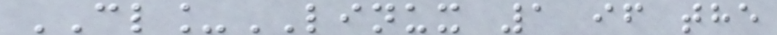CL_LINUX 1 if the
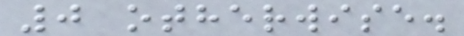0 otherwise.
